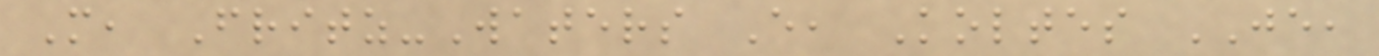M, Fritz-Waters E, Koltes JE,
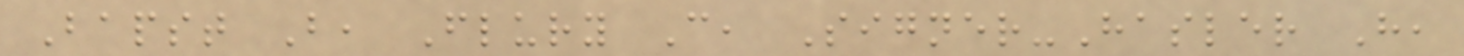Bapst B, Flury C, Signer-Hasler H,
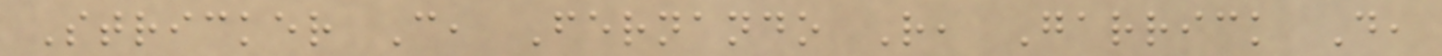Stricker C, Fernando R, Garrick D,
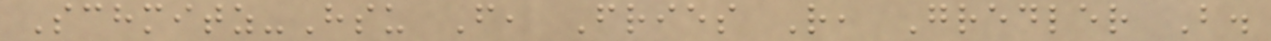Schmitz-Hsu F, Fries R, Gredler B.
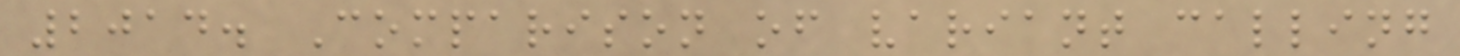2014. Comparison of variant calling
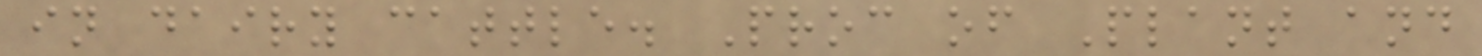in dairy cattle. Proc of Plant and
